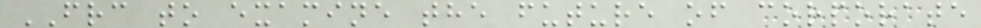FRC to examine the future of corporate
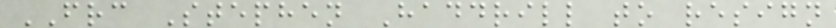FRC Stephen Haddrill to resign
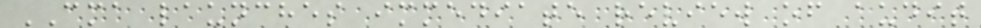CMA launches immediate review of audit
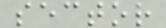sector
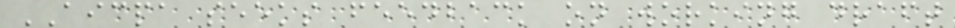AICPA seeks feedback on working draft
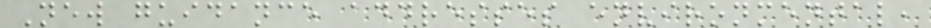New guidance addresses environmental,
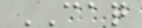CAQ
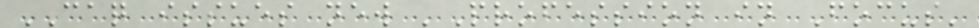CAQ issues new 'Profession in Focus'
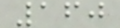160
